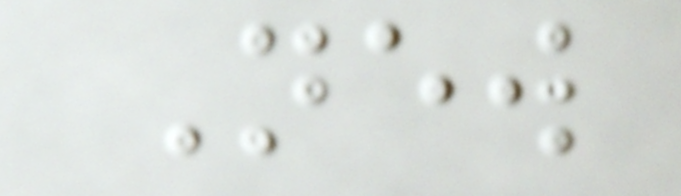New
